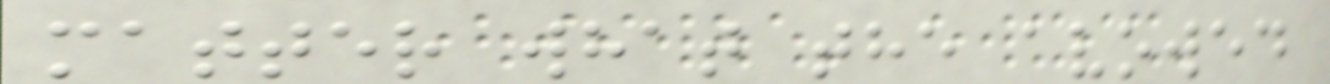matter what the avowed
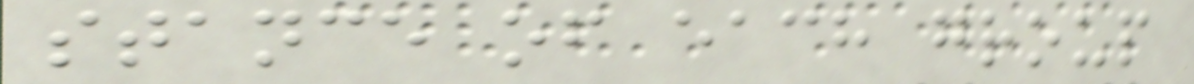stance of each group
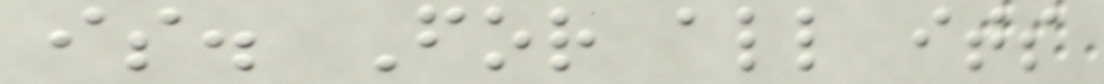is. For all its
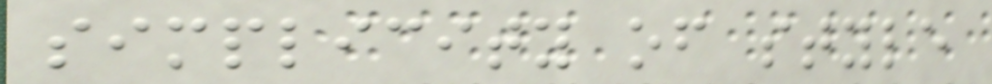simplicity of style
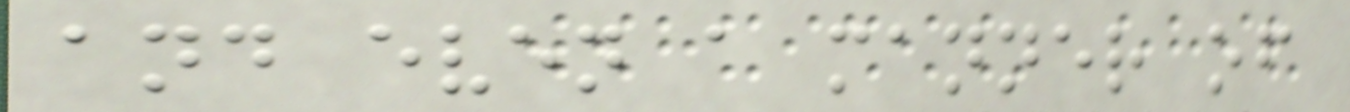and even a manner of
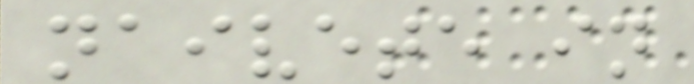naivete in
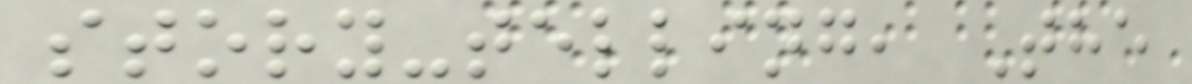story-telling, The
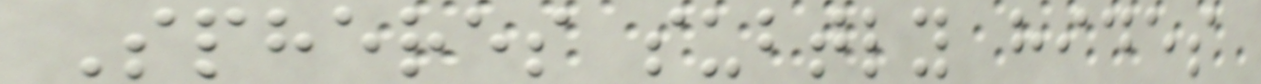Spheres subtly hides
